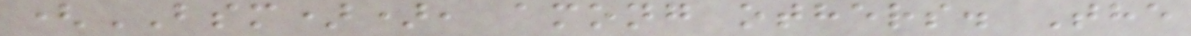(BSM)), among others. The
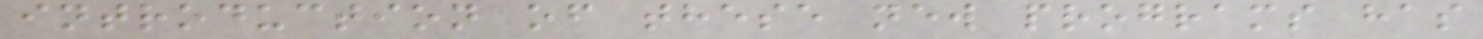introduction of these new programs has
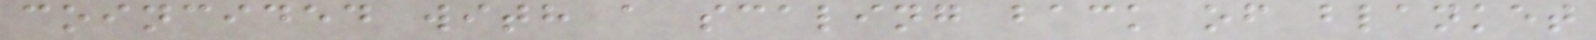coincided with a scaling back of blanket
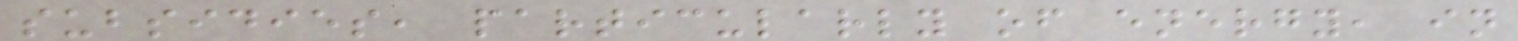subsidies, particularly of energy, in
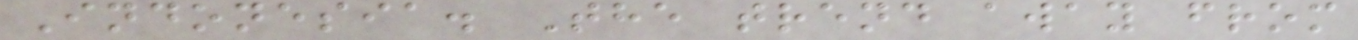Indonesia. The trend away from
